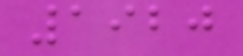1920
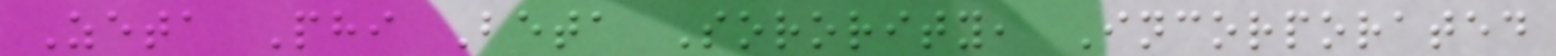Zeta Phi Beta Sorority, Incorporated
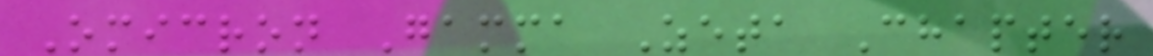Omicron Gamma Zeta Chapter
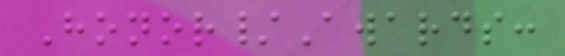Honor/Awards:
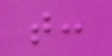t:
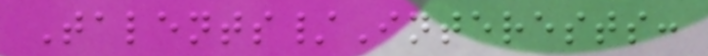Talents/Interests:
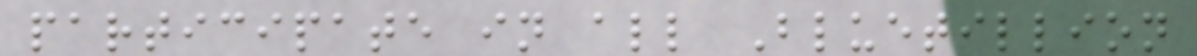participate in all Bluetillion
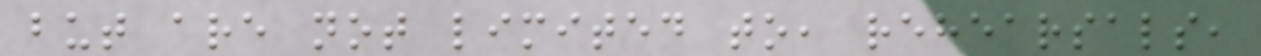but are not limited to, rehearsals,
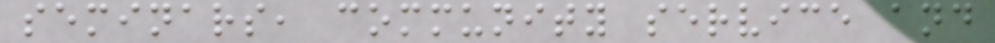seminars, community service and
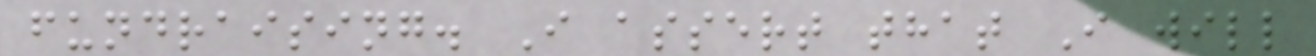fundraising. I assert that I will
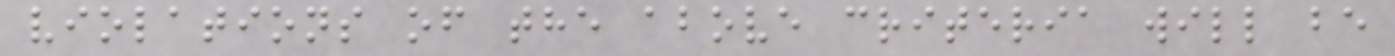violations of the above criteria will be
